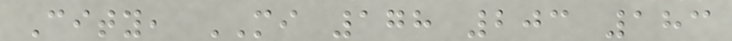City, MI 178 203 183
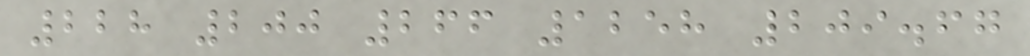228 200 266 1258 209.67
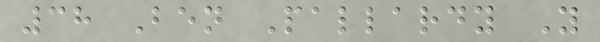38 Ben Pallardy Y
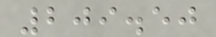209.50
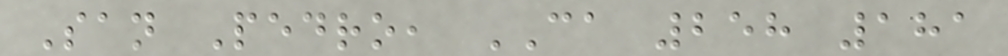San Pedro, CA 258 181
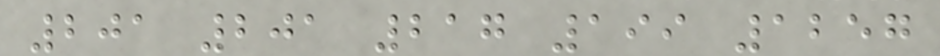201 201 217 199 1257
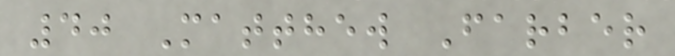40 Matthew Farber
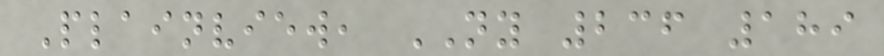Plainview, NY 236 189
